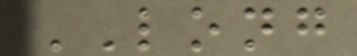LONG
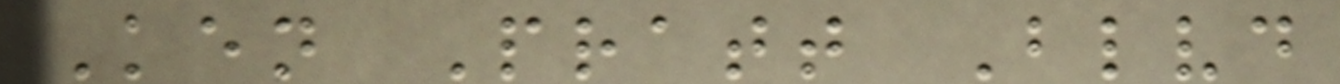Ken Pratt Blvd
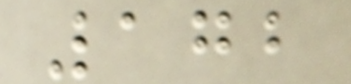172
